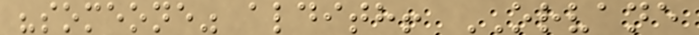"someone" aldith! ORVANE
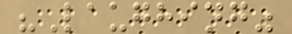"Laughing"
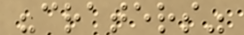"craters"
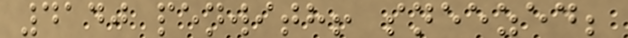4140 penwith! sneezed;
